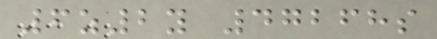6z2y 47268s
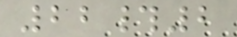22#2
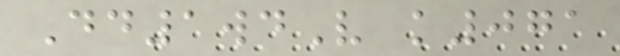Dd1wdV k071
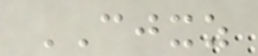CJXZ
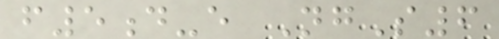f5d-e NgS6
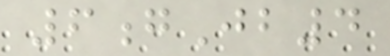6gJb4
